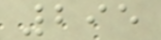295
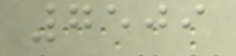7509
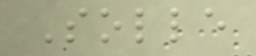Solle
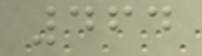464
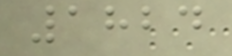1824
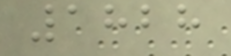1828
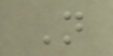N
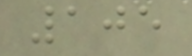105
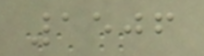1506
